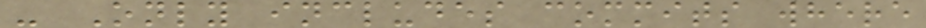- Only includes commits where
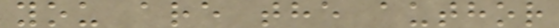you are the author
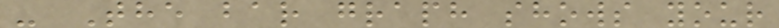- The bar graph shows your
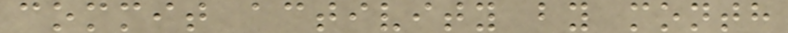commit activity by month
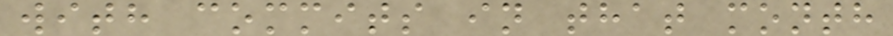with commits in that month
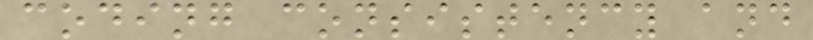coding consistency and
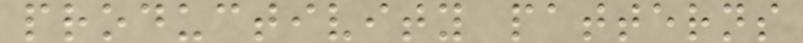productivity patterns
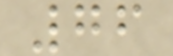76
